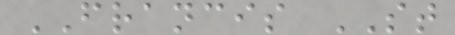FRANCIS ST
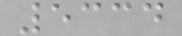5334
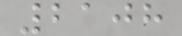2108
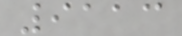9113
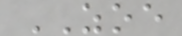ZOE
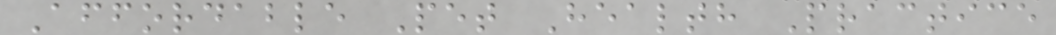Affordable Pet Health Practice
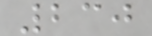230
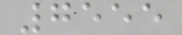7555
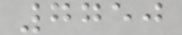7750
